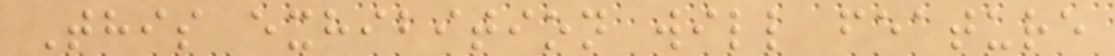This exhibition will feature
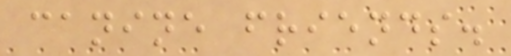canine friends.
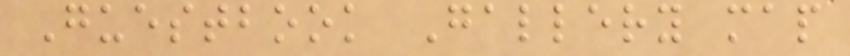Guestbook Gallery map
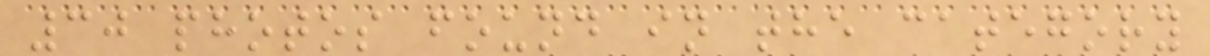30 photos found in the category
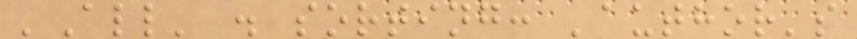'All' . sorting: 'author's
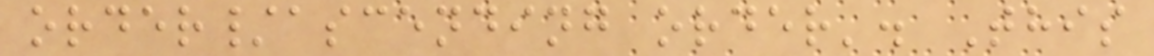order/ascending order'. This
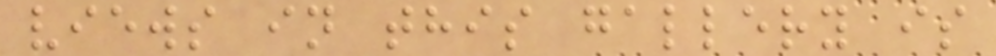views in this gallery is
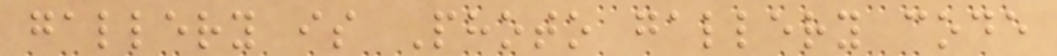gallery is Photo gallery code
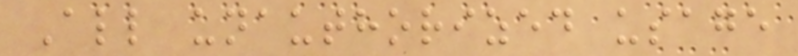All unauthorized usage
